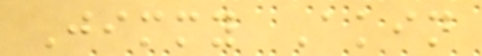Jimmy Akin
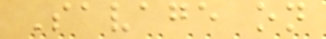Savage on
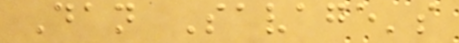Dan Savage's
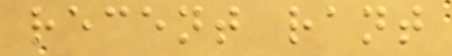recent rant
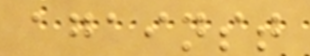against
